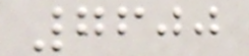7600
